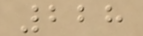228
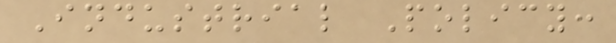Industrial Policy:
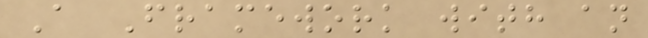A Framework with an
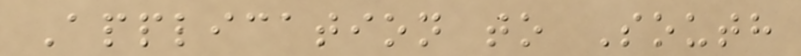Application to South
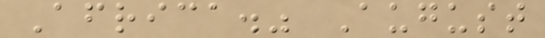Africa." August
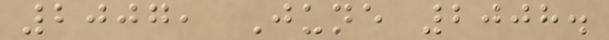2007, June 2008.
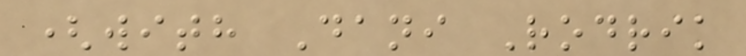(with Dani Rodrik
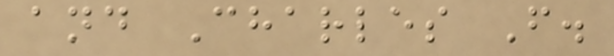and Charles F.
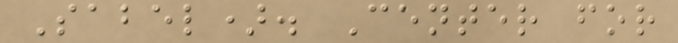Sabel). Center for
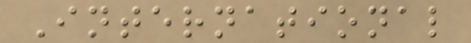International
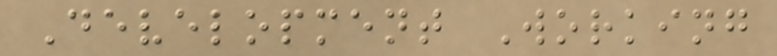Development Working
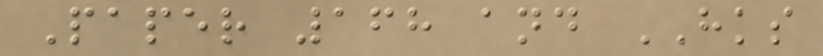Paper 168 and HKS
